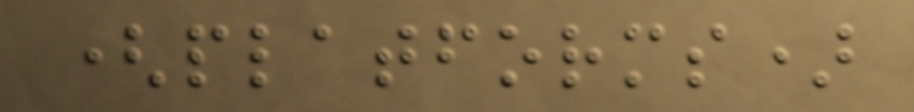(platforms)
